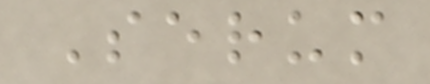Serum
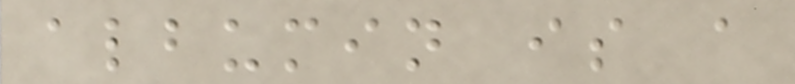albumin is a
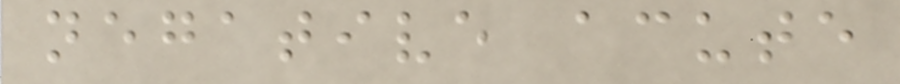negative acute
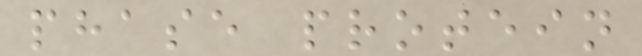phase protein
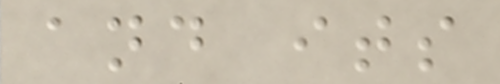and its
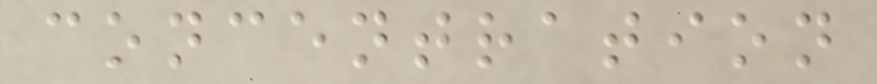concentration
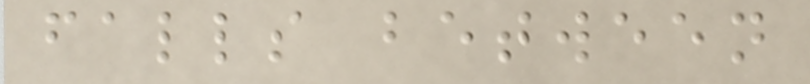falls between
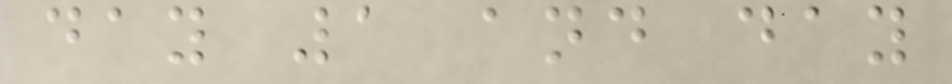day 1 and day
